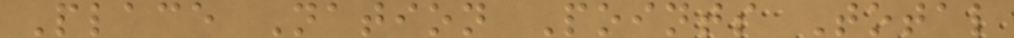Place Nation Points Total
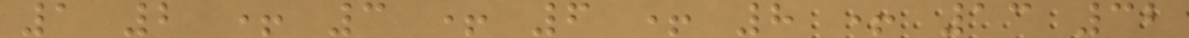1 2 + 3 + 6 + 8 + 13 32
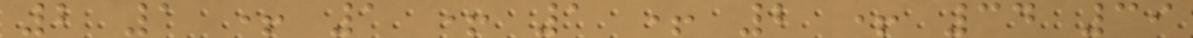2 1 + 1 + 1 + 2 + 34 39
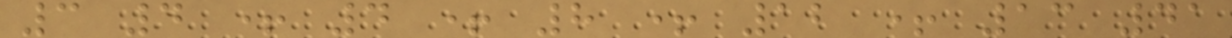3 4 + 4 + 8 + 12 + 13 41
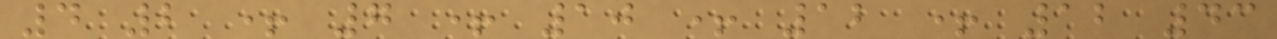4 2 + 7 + 10 + 12 + 12 43
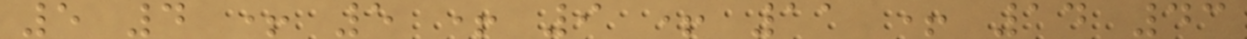5 4 + 5 + 9 + 11 + 14 43
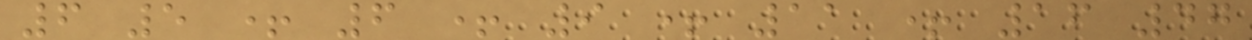6 5 + 6 + 9 + 11 + 16 47
